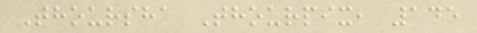Thoursha Thourpix, 145
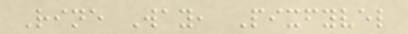Rine Way, Pixfyvel
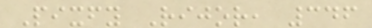Pixfy Rijor, 346
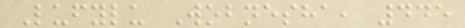Lufylu Wobnesha, 445
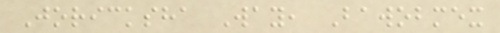Joricksha Way, Bawobmex
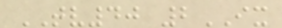TV40 2IX
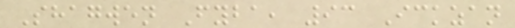Shagwen Fyba, 93 Ickzan
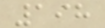198
